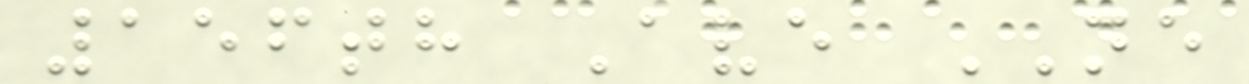156th Ave NE
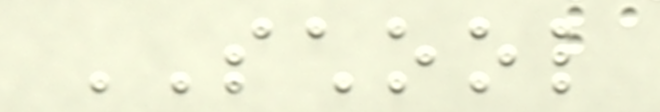SCHOOL
